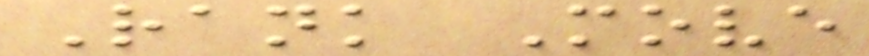Rank Move
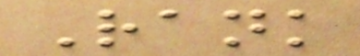Rank
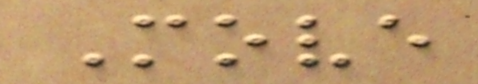Move
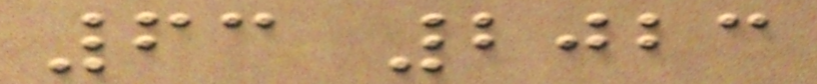63 2023
